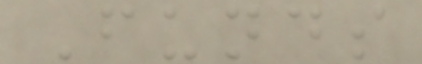Funds
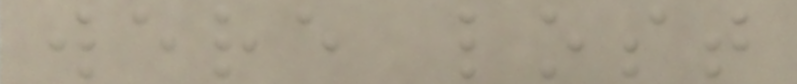were lost
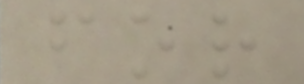for
